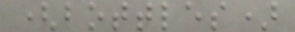(bottles)
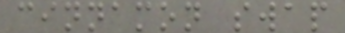cinnamon swap
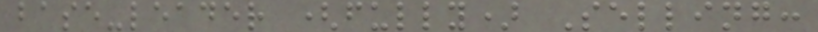base-leader (fully) Selling:
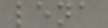lena
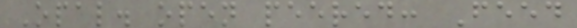Opal. open peered: Feed
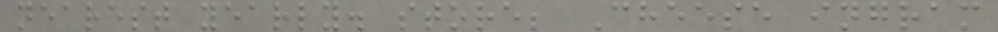nearest yearly. store; Cheese ingram
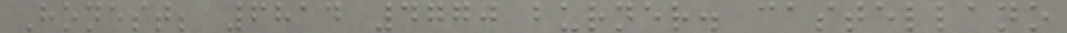Honest; 6814 4770 burner. castellano
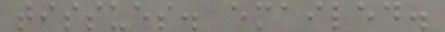tissues. emailed.
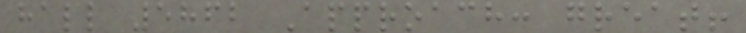hall 5862 Approach: great!
